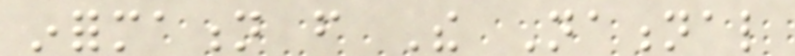information from The National
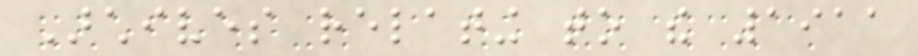Archives relating to the 1911
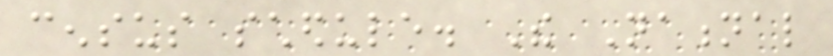census schedule. The National
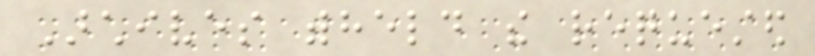Archives withheld the requested
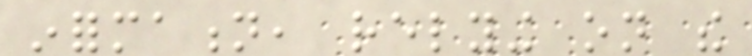information, relying on the
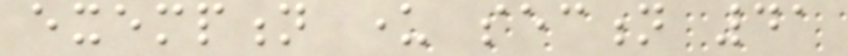exemption under section 41
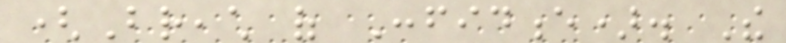(Breach of Confidence). The
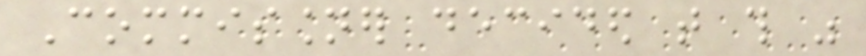Commissioner decided that this was
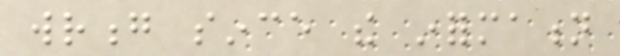wrong since the information
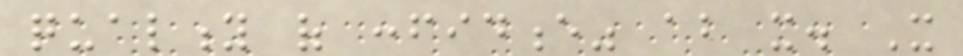quality of confidence" about it. It
